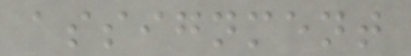assignment
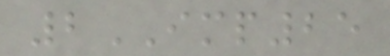2IMP25
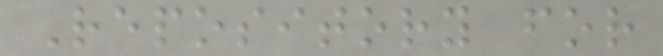Repository for
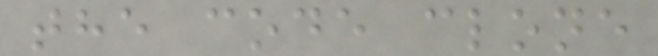the code clone
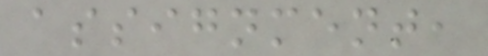assignment,
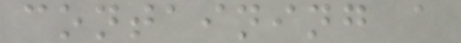containing a
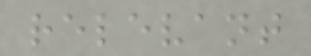relevant
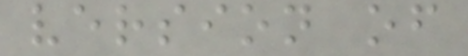version of
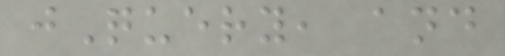jQuery, and
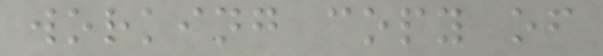working copy of
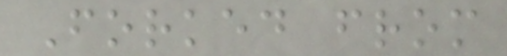Forked from
